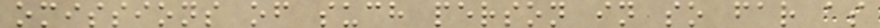omissions of such person in so far as
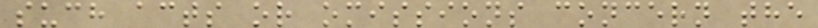such acts or omissions concern the
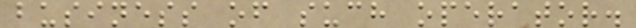business of such operator.
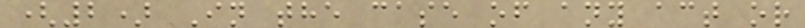(2) In the case of any act or
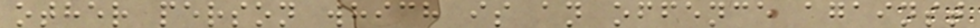other person which is an offence against
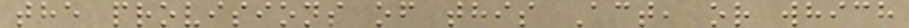the provisions of this Act, or which
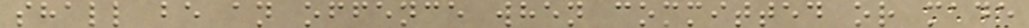shall be an offence when committed or made
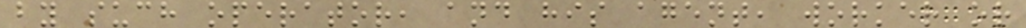by such operator, and his agent, worker or
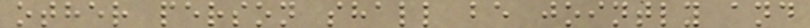other person shall be jointly and
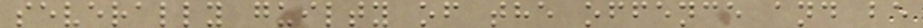severally guilty of the offence and be
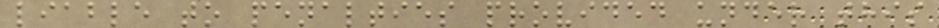liable to penalties provided under this
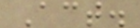Act.
